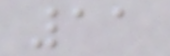11
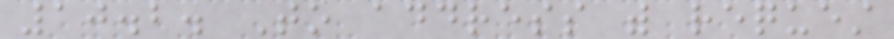10.2. To address with request
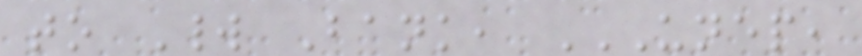to World Bank, UNEP,
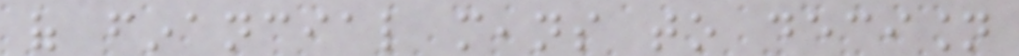of financial means to decision
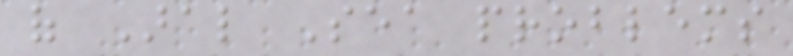of Aral Sea problems
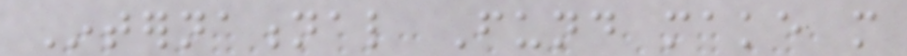International Fund make more
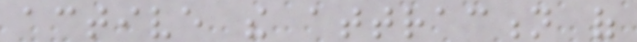active the attraction of
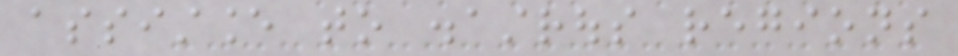assistance to disastrous regions
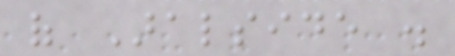of Aralside .
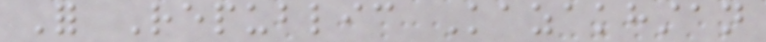For Republic Kazakhstan
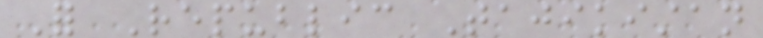For Republic Tajikistan
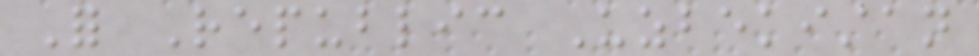For Republic Uzbekistan
